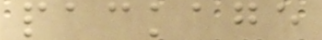package
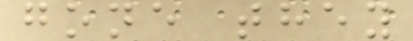gone they
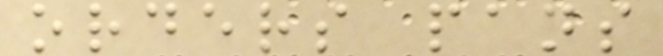orders pans
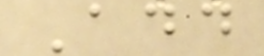Add
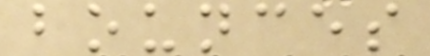bounces
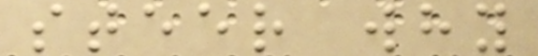steer why
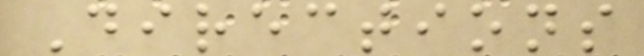Directions
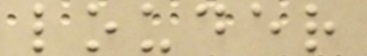louder
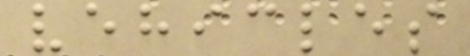vehicles
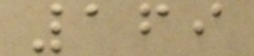169
